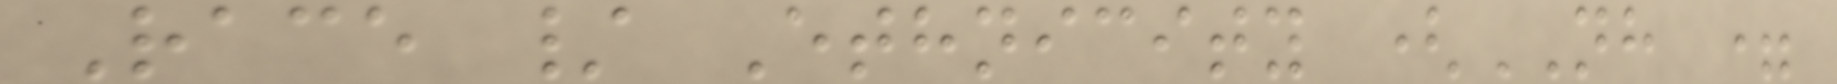Race / Ethnicity (NH =
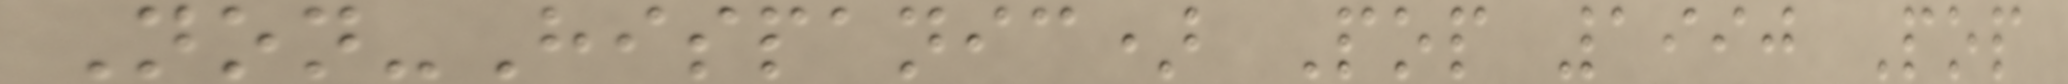Non-Hispanic) Pop 1990 Pop
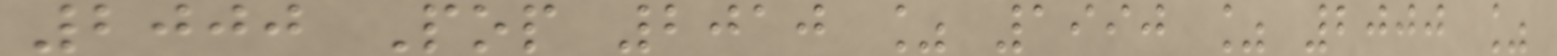2000 Pop 2010 % 1990 % 2000 %
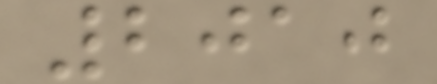2010
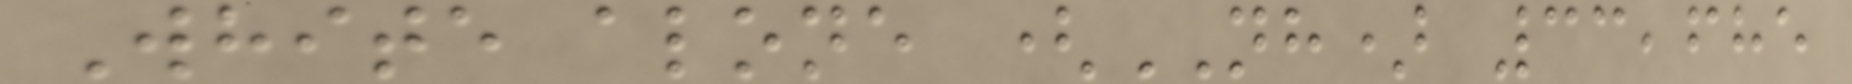White alone (NH) 33,685
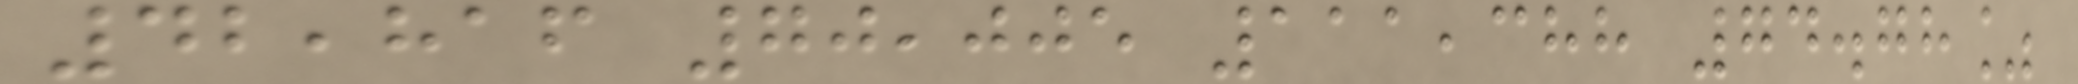42,816 70,005 111,388 74.78%
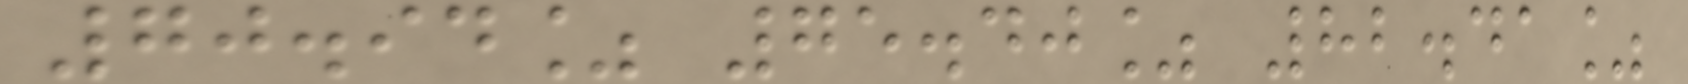70.94% 75.40% 82.41%
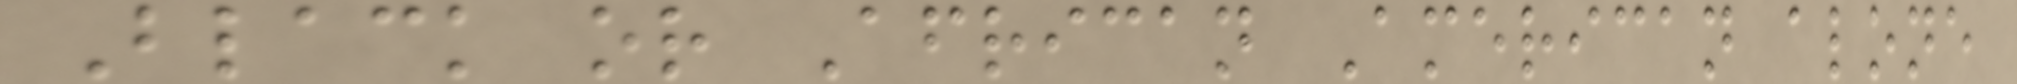Black or African American alone
